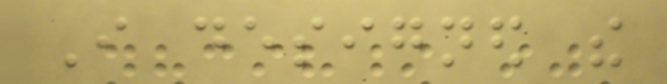I designed the
